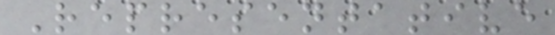Representative
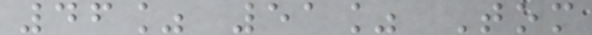46% 51% Tom
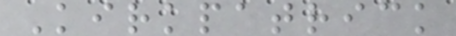Kirkpatrick
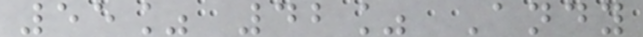55% 42% Andy
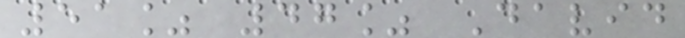51% 47% David
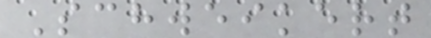Schweikert
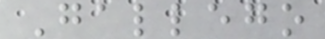Gallego
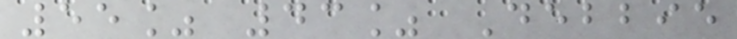55% 43% Debbie
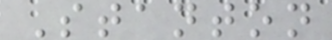Stanton
